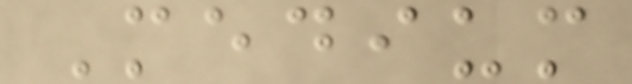Medium
